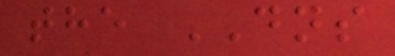the DNS
